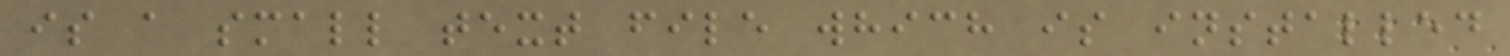is a small text file which is installed
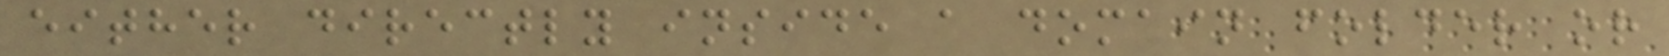either directly inside a domain folder or
